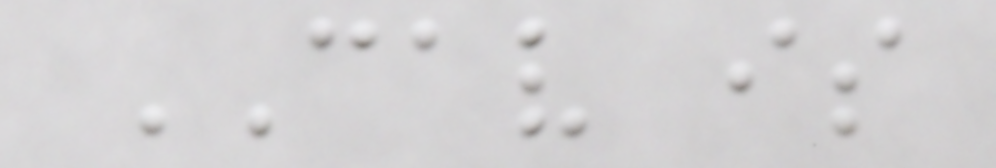CAV is
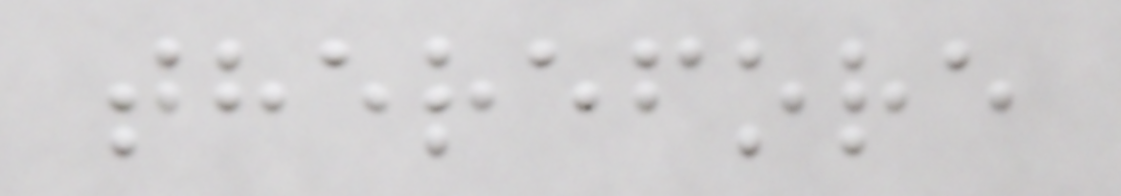therefore
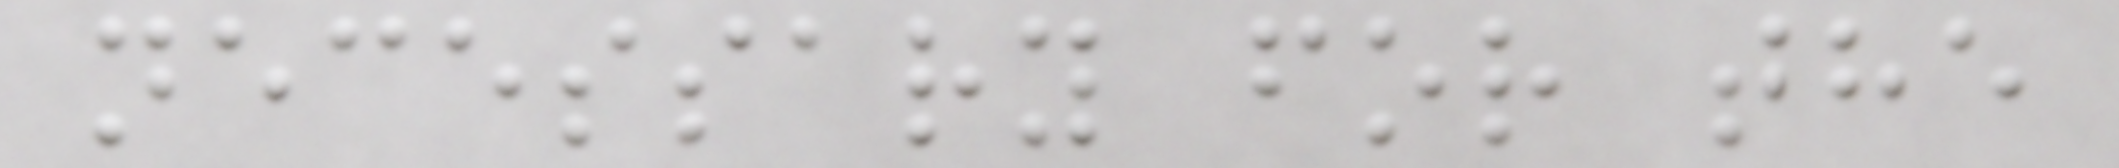necessary for the
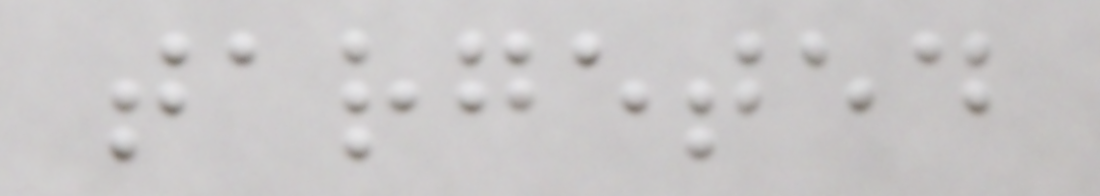targeted
